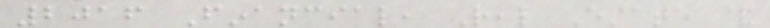2016 Financial, Real Estate &
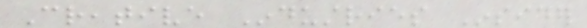Creative Industries Insider
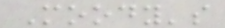Moody's
